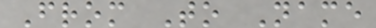From To Name
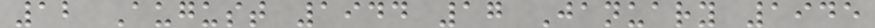12 August 1944 17 January 1945
